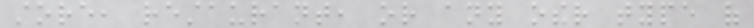store, restaurant, or any other type of
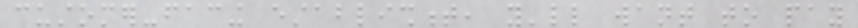customer-facing establishment, you'll want to pay
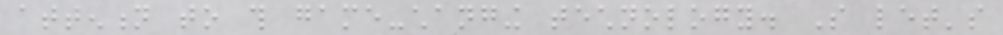attention to this game-changing technology. So let's
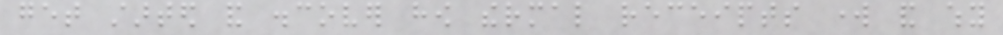get started and discover how thermal receipts work and why
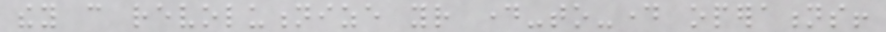they can revolutionize your day-to-day operations!
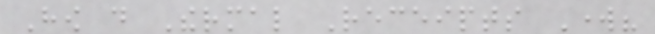How do Thermal Receipts Work?
